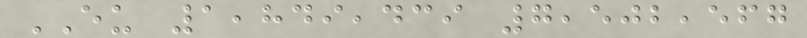EU 1,849,439 7,502,567
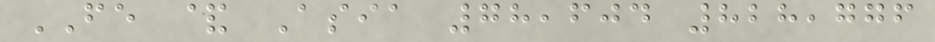FE & Asia 78,604 828,776
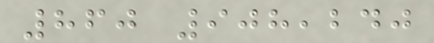860 908,240
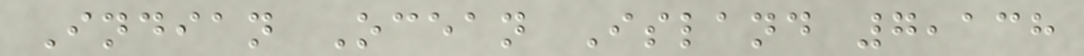Indian Ocean Island 7,138
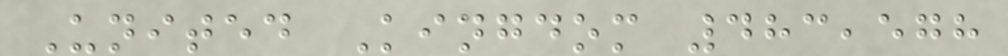United Kingdom 483,578
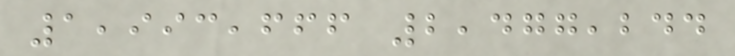1,993,666 2,477,244
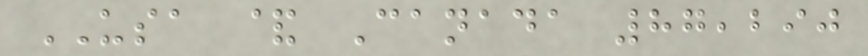USA & Canada 87,290
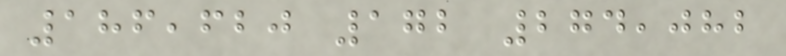186,620 172 274,082
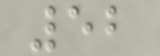52
